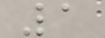1
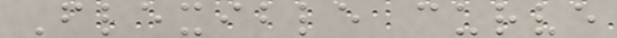Flexible curve
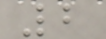2
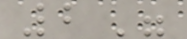2"
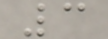3
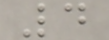4
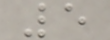5
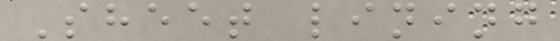Sheet lining
